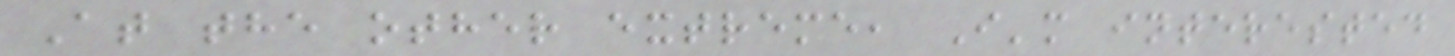At the other extreme, I'm interested
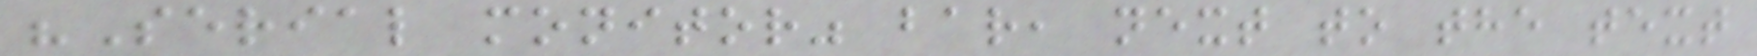"Serial monitor" bar, next to the text
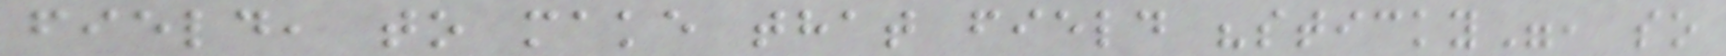field, to make that field "sticky", so
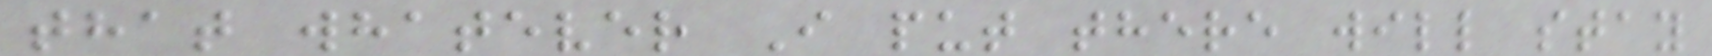that whatever I put there will stay
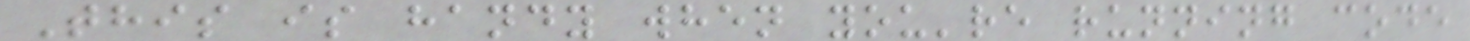This is handy when you're running code
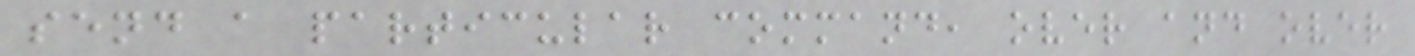send a particular command, over and over
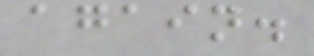again.
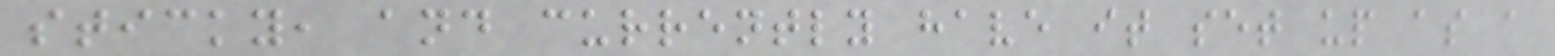sticky, and currently have it set up as a
